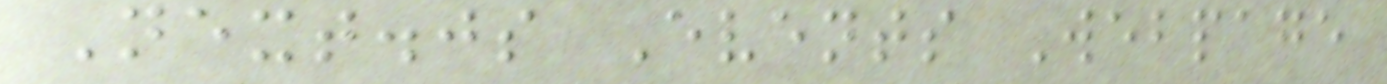Next.js Events Webpage
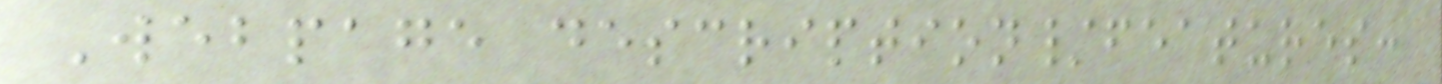Webpage description/features:
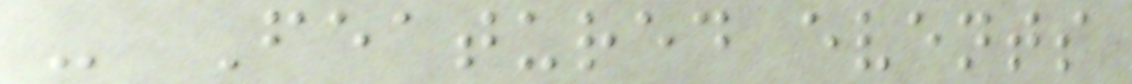- Featured events
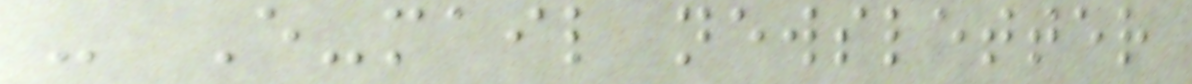- E-mail newsletter
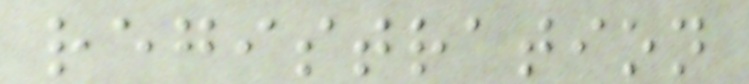registration
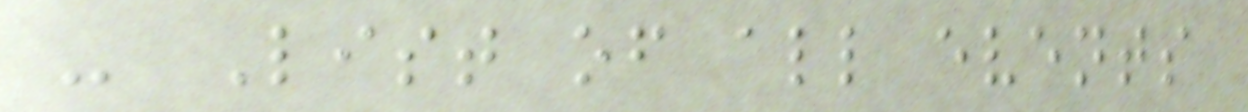- List of all events
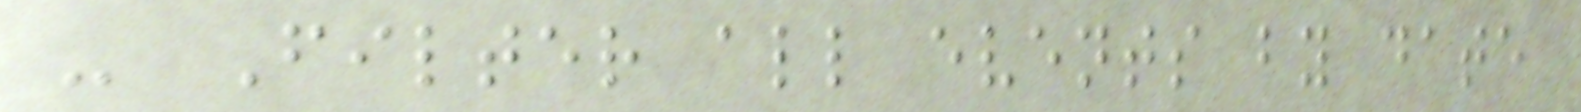- Filter all events by date
